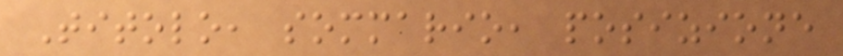Titolo, sommario, posizione
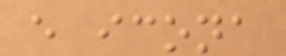e icona
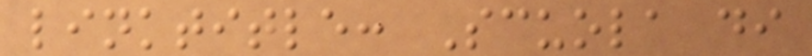linktitle: Scuola di
